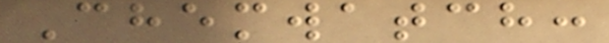Chemwatch:
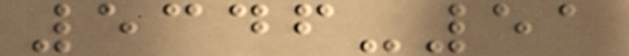5346-51
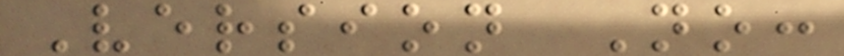Version No:
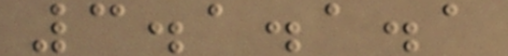3.1.1.1
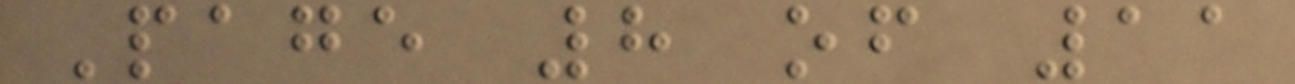Page 8 of 11
